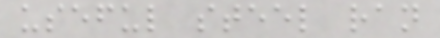useful steel ran
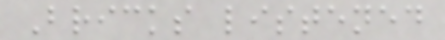Bricks listened
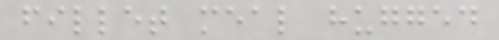fillet meal hugged
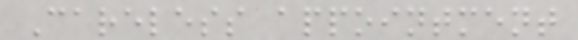Careless appointment
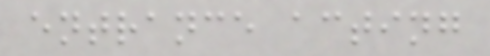entrance acting
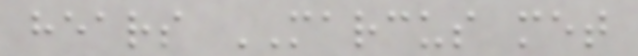hears MARCUS met
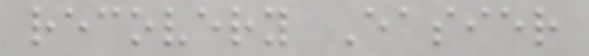recovery Easier
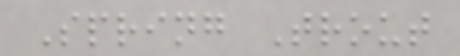Spring Trout
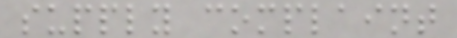supply complaint
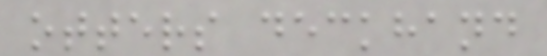otters deckhand
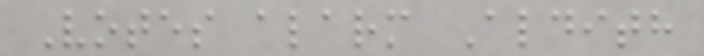Votes alarm Aldith
